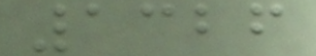1326
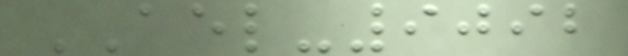AEL-9092
